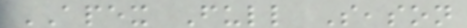APEX Full Season
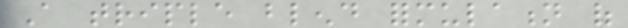A triple blend formulation of
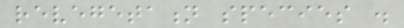revegetation species .
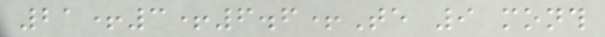21+3+6.6+Te 9 month
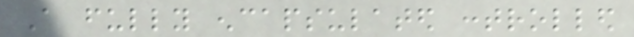A fully encapsulated controlled
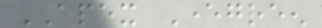APEX Evergreen
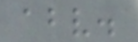above.
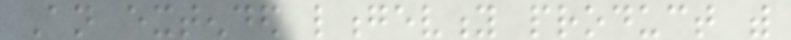An extended longevity product with
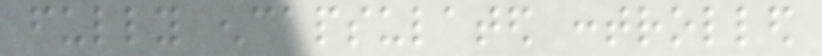fully encapsulated controlled
